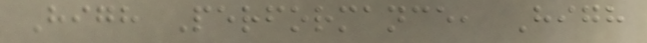High Performance, High
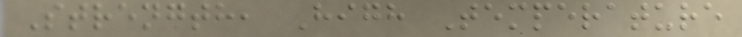Strength, High Temperature
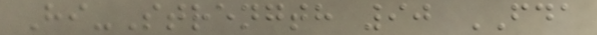Hi-Strength 90 FDA
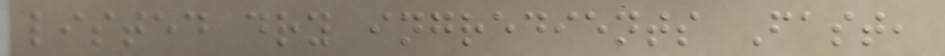listed dry ingredients Fast,
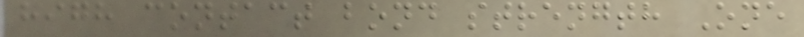high contact bond strength One
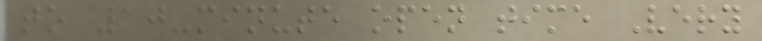to 10-minute open time Very
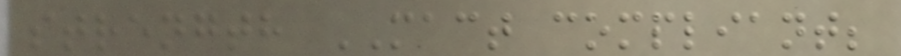strength MACT compliant;
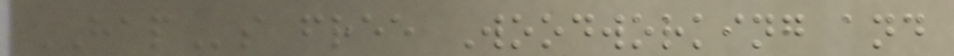HAPs free Woodworking and
